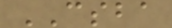CSBA
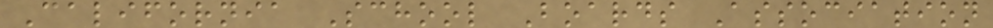California School Boards Association
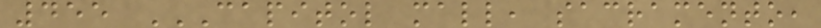455 CAPITOL MALL, SACRAMENTO,
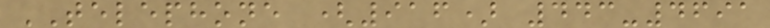TELEPHONE (916) 443-4691
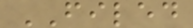FILED
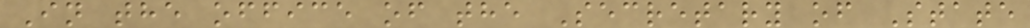In the office of the Secretary of State
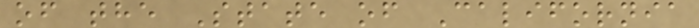of the State of California
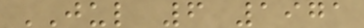JUL 6 1971
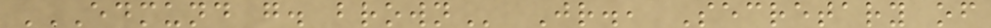EDMUND G. BROWN Jr., Secretary of
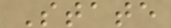State
